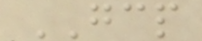GCP
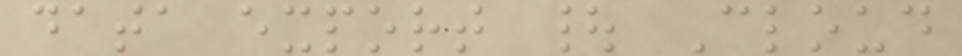data export | Cloud
